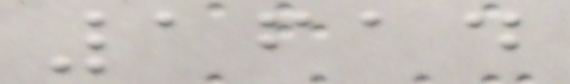1614
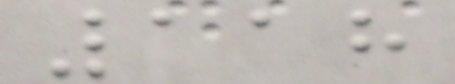118
